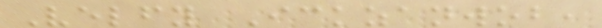Velfy Ickzanwob,
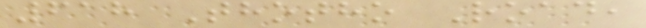618 Thotho Road,
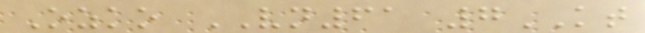Ozko VN61 7KT
